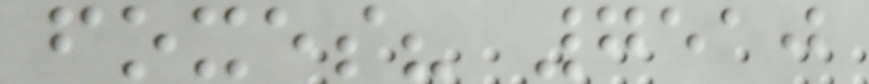foxes? 7510
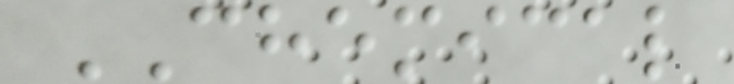CHEMICAL
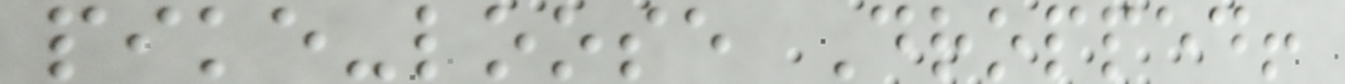pike-loose Dropped!
